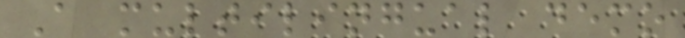A multilingual demo
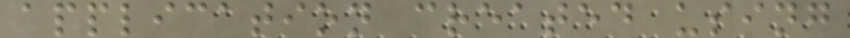application created using
